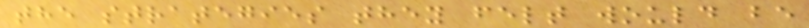the strategies they felt would be
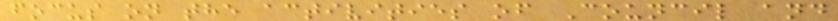focus on the activities of Council and
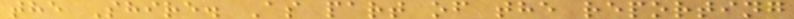the Shire. As part of the reporting
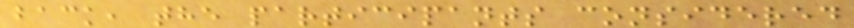back, the participants considered
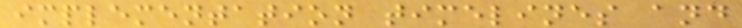implementation timelines and
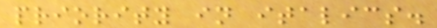priority in italics.
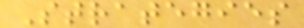Strategies
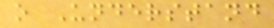o Understand
